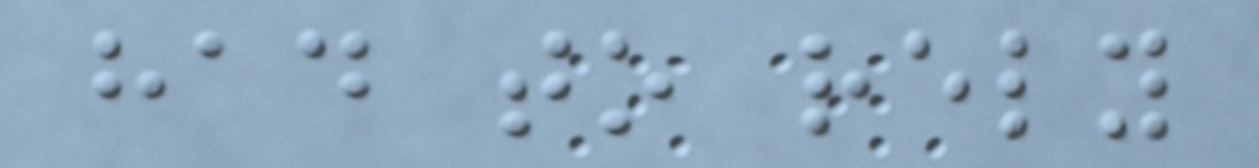had to rely
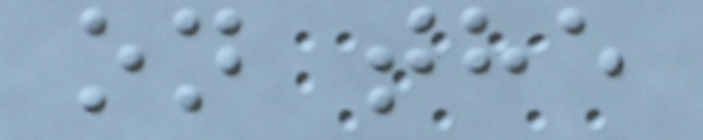on the
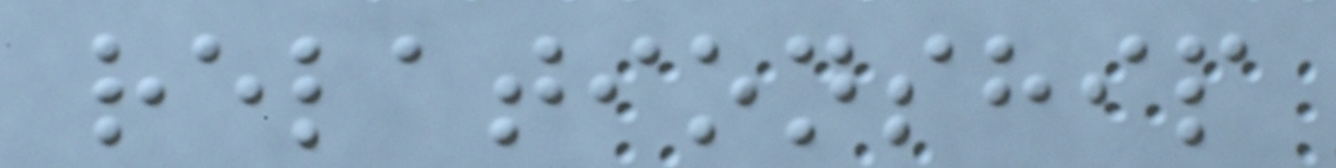relationship
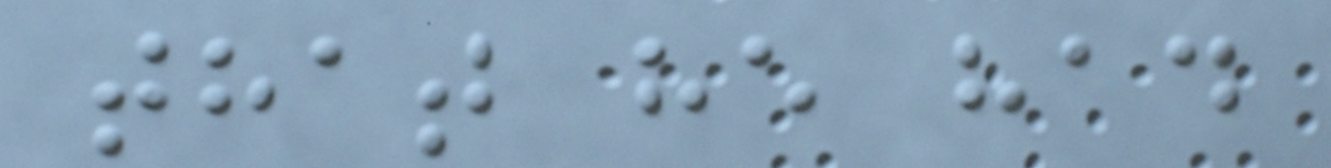that he had
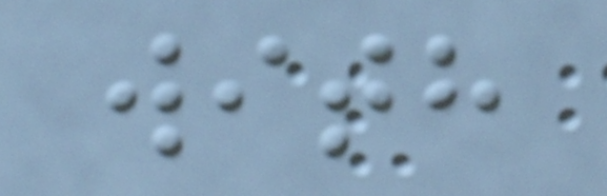with
